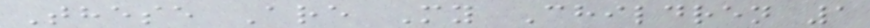These Are My Children 1
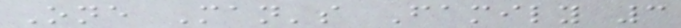One Man's Family 3
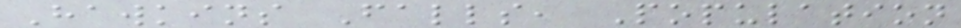Hawkins Falls, Population
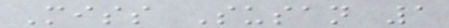Miss Susan 1
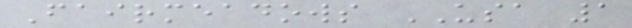Fairmeadows USA 1
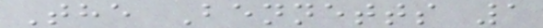The Bennetts 1
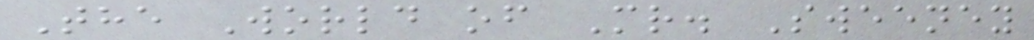The World of Mr. Sweeney
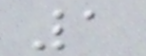1
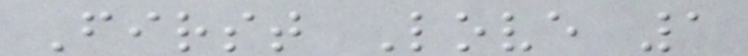First Love 1
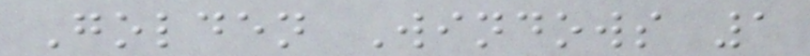Golden Windows 1
